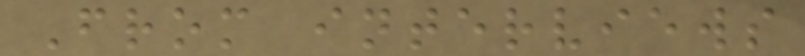From interviews
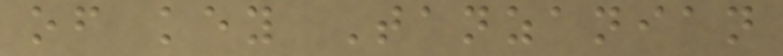of key Tanzanian
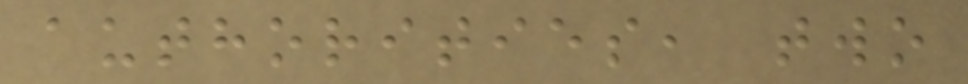authorities, two
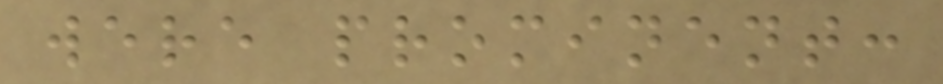were prominent:
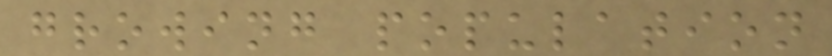growing population
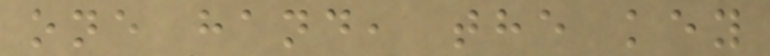one hand, the key
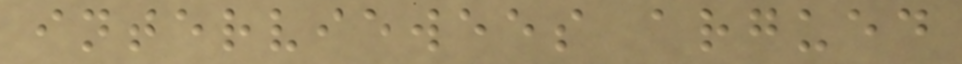interviewees argued
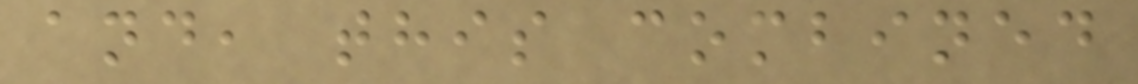and, this combined
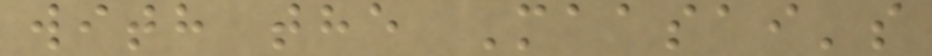with the Maasai's
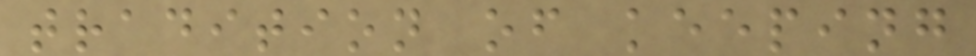tradition of keeping
